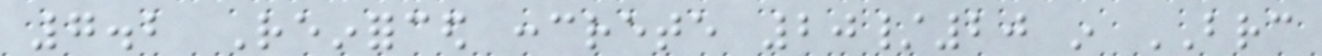7.2 Reinforced concrete 20/20 in BRC
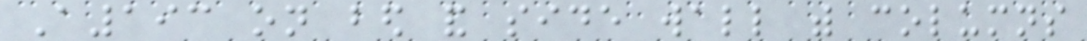A193 on bed and side wall with columns
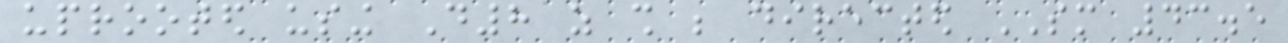uprooted using D8 as shall be directed SM 43.5
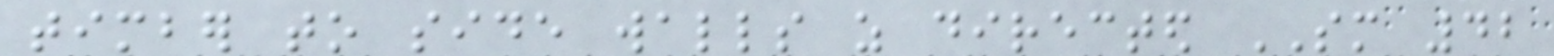timber to side walls as directed SM 42
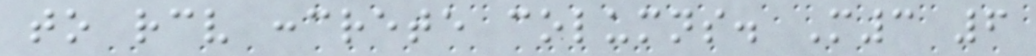to receive concrete columns. M3 6
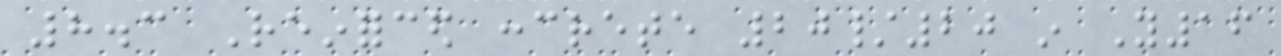8.3 Reinforced concrete 20/20 in Y16
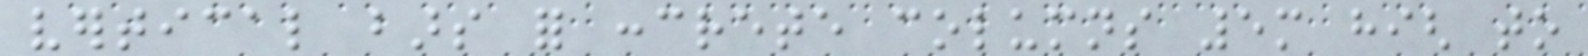vertical bars for concrete columns 5m high to
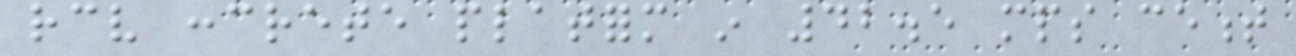receive concrete platform in 42.5 mps cement
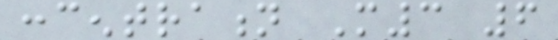concentration M3 6
